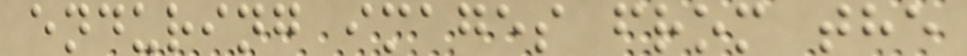enduring images from the
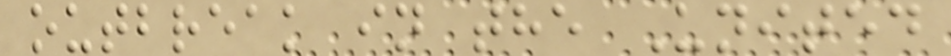outbreak in the United
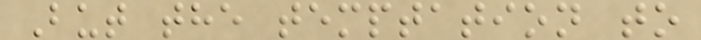But the temptation to
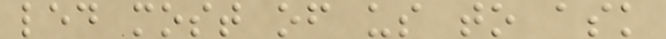led most of us to ask
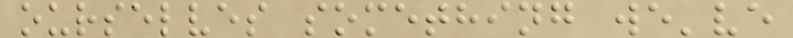ourselves something we've
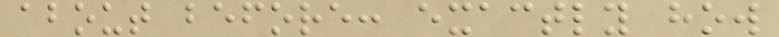about before: exactly how
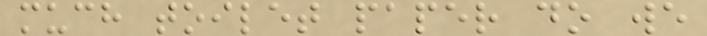much toilet paper do we
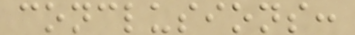conclusions:
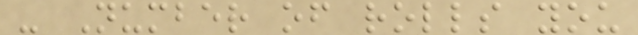- Number of rolls you
